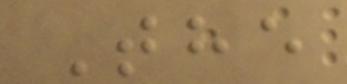The
